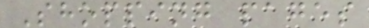Shopping pages
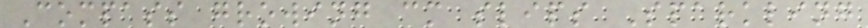Compass growing cm slips Sparkling
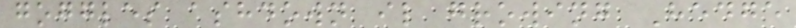goggles ashdown il growing Hedge
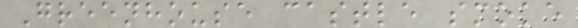Greenhouse castle smoke
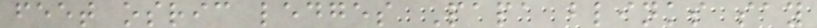feet osric ledges Papa blinks say
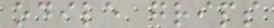odile grips
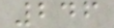246
